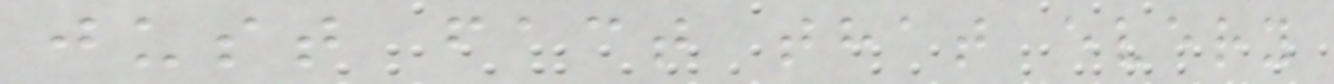just fact that every
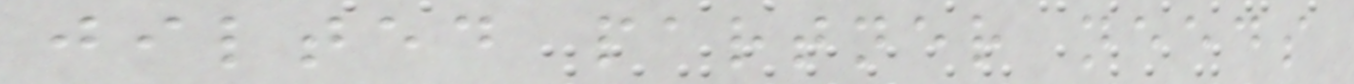jilted partner needs
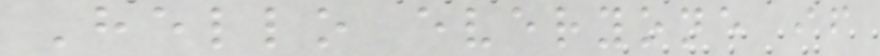Hello everyone if
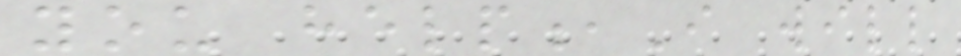you help,I will
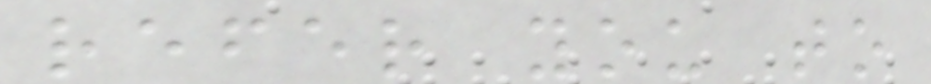refer you to
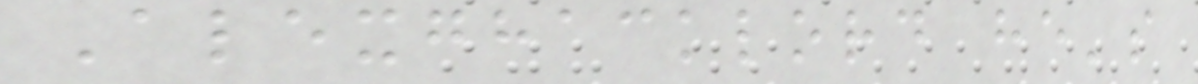Alexghacklord he's
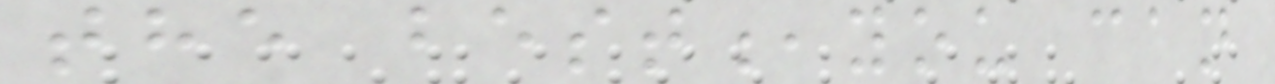the best,you can
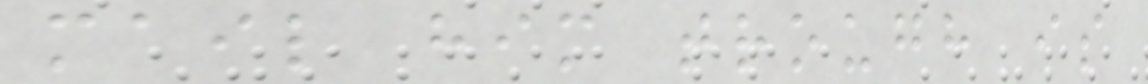mail him trough is
